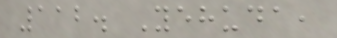112. Yehuda,
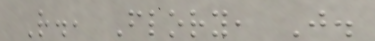R., Flory, J.
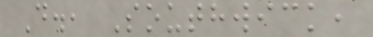D., Southwick,
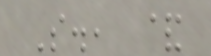S., &
